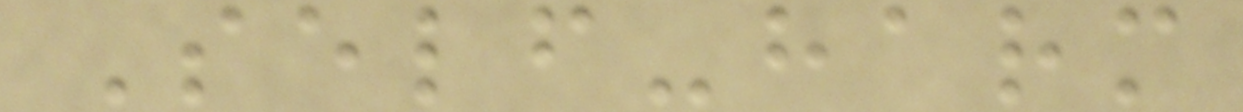Self-harm
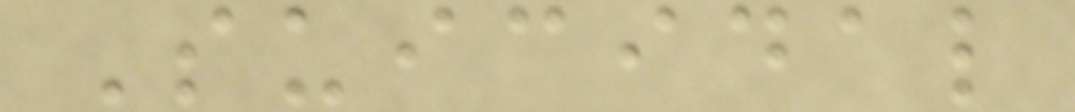Suicidal
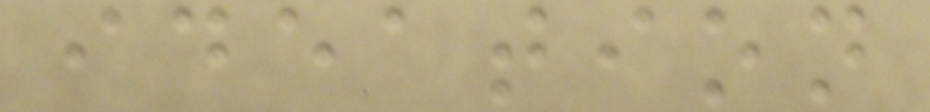ideation
